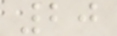20
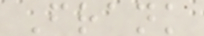Frank
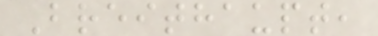Breithaupt,
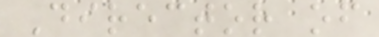Director of
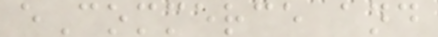eCommerce and
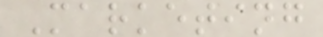Marketing
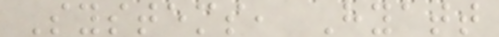Systems, Hyatt
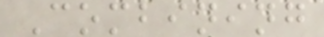Combining
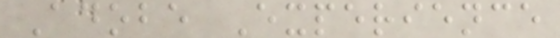Adobe Experience
